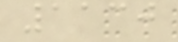1130
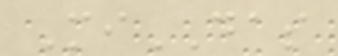MiDAS
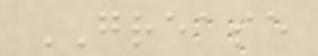GREASE
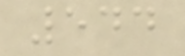544
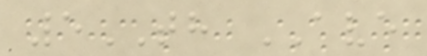5TH AVE
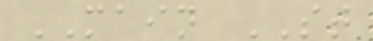MAIN ST
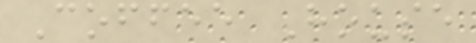Coffee House
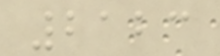2123
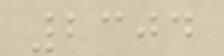2304
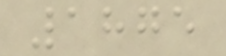1875
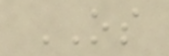OS
